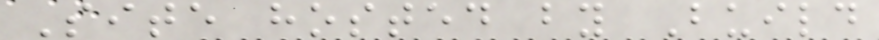Site hosted by Build
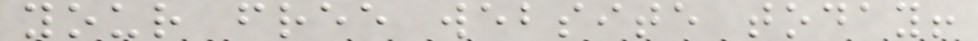your free website today!
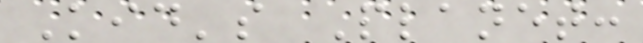Kid's Planet:
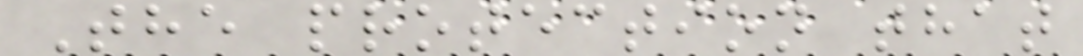The protection that
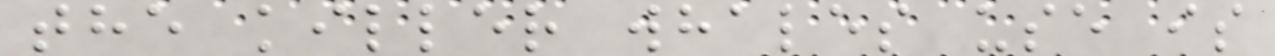the killer whales use is
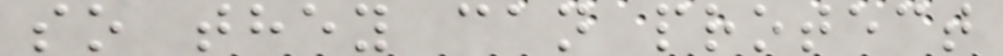so they can protect
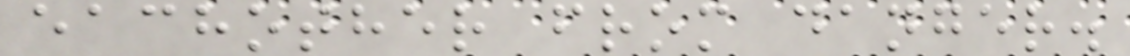eachother from danger.
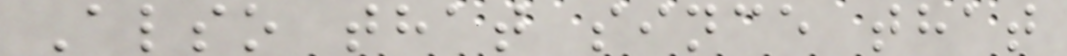Also that since that
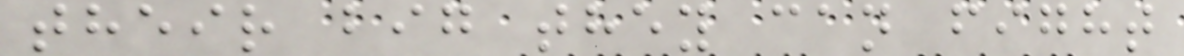their big they can fight
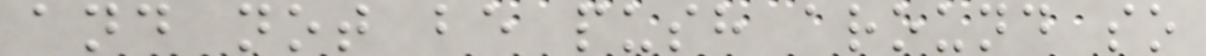and not be push around so
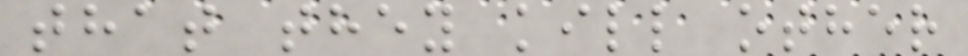that they kill other
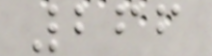266
